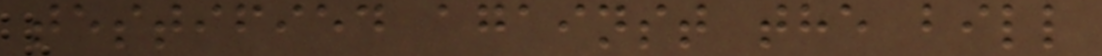testified against the bill
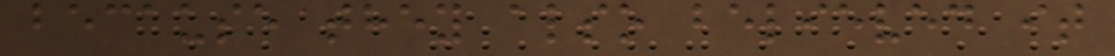because they also believed it
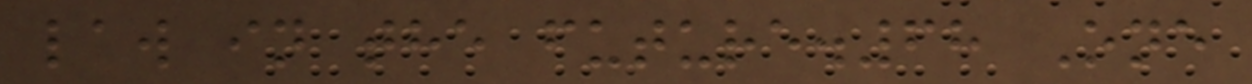law in the future.68 One
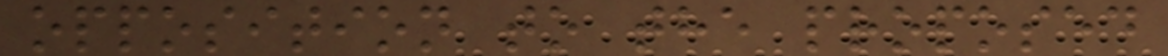opposition to the proposed
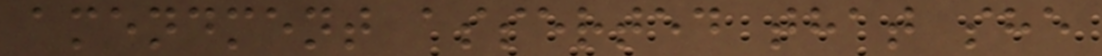amendment asserted that she
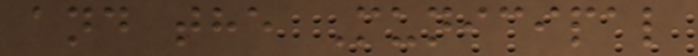and the Municipal
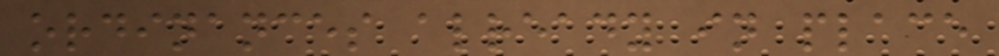ordinances already in place
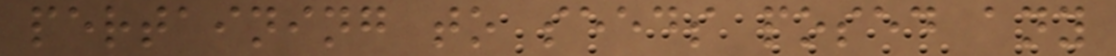pertaining to seeds posed any
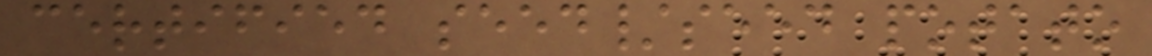certified seed/seed potato
